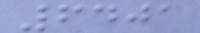6401
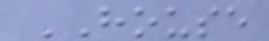HOUSE
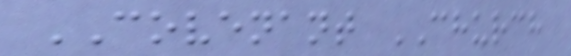COVENANT CHURCH
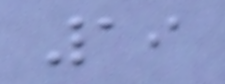19
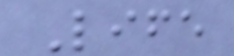Life
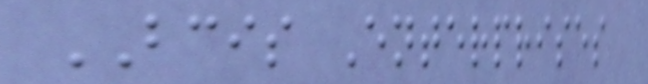BCIS Enterprises
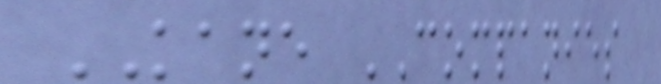KANE COMPANIES
